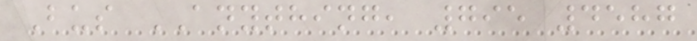Bus ANYTHING, 795 4587
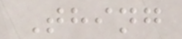Thing
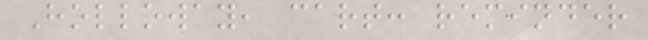Holloway, cart: reminder
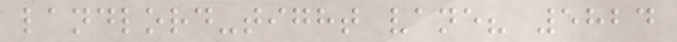landlord-tight vane? 5824
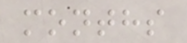months
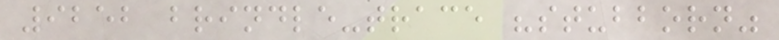9252 brindle-trace "stubborn"
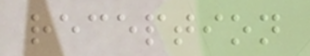reception
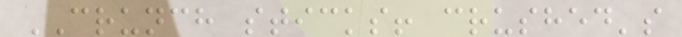CRUNCH sticks! crushed's
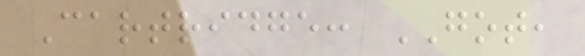Cartridge: GOT,
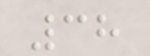38
